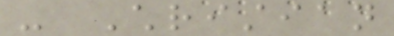- Christian
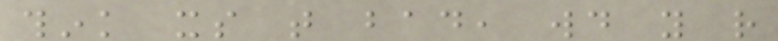think its that bad, would you rather
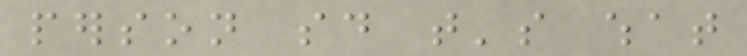person said that's what
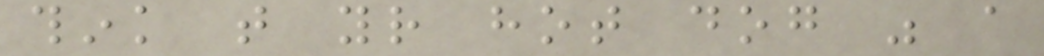think that your hot dog was a
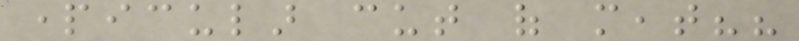particular cut of meat??
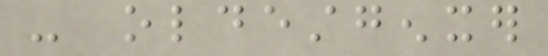- oldestgenxer
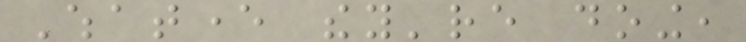Whatever they're doing,
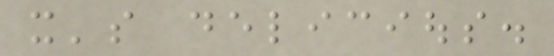it's delicious.
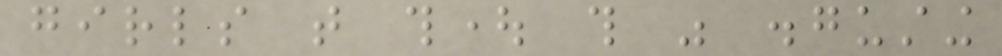girls that thought this was disgusting
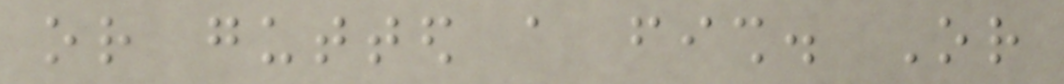or gutted a fish. Or
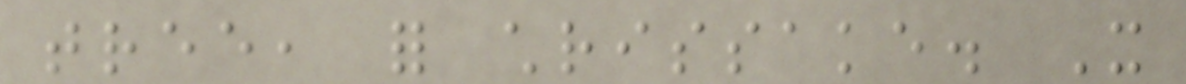tree, for chrissake. It
